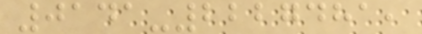0141-2227481,
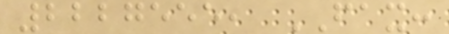2227555, FAX:
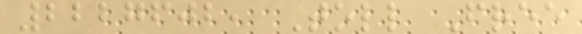2227602, Toll Free
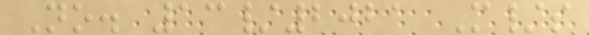No. 13/2021 M/s
